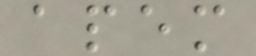apem
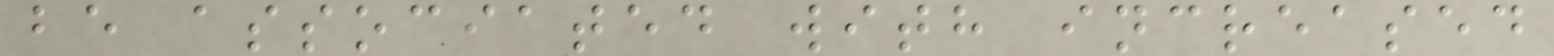be associated with increased
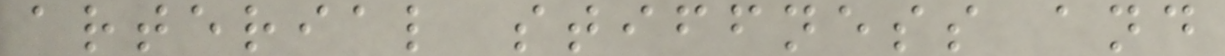arterial stiffness and
